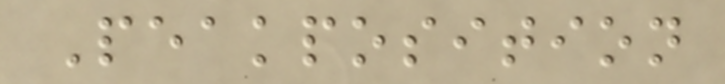Peakposition
